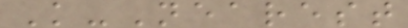K-Nearest
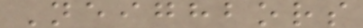Neighbors
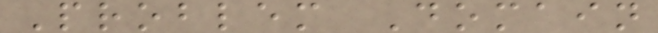Problem Domain
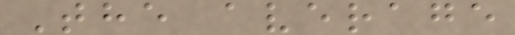The average
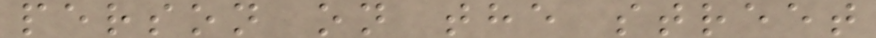person on the street
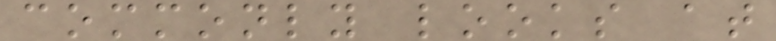commonly looks at
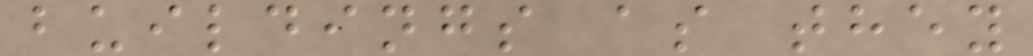buildings as they
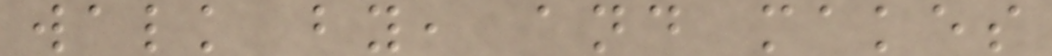walk by, and makes
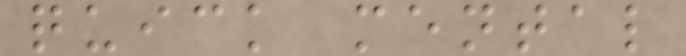quick mental
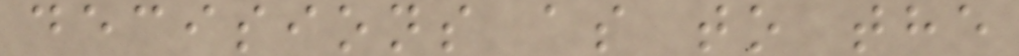decisions as to the
